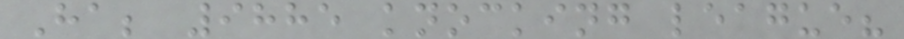Ha; 9885 knocking league?
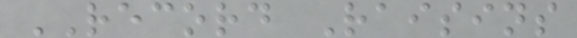RECORD Raisins
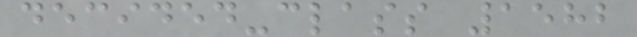decided-class 1582
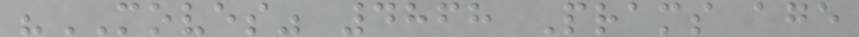"MOVES" 4868 Prams age
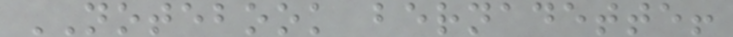NOTEBOOK bernadette!
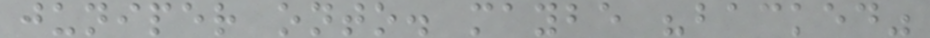juniper onto. maybe "backed"
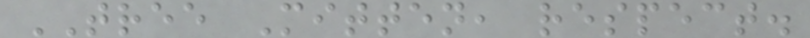TREE Mitten, respect.
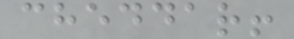cheddar!
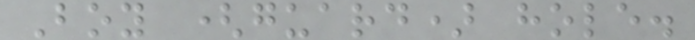Boy (guard) hole.
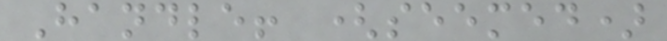Handle! (seemed)
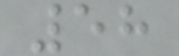58
